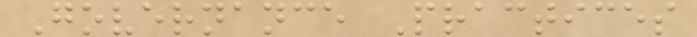Governance Practices
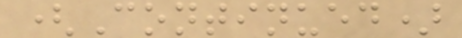(Continued)
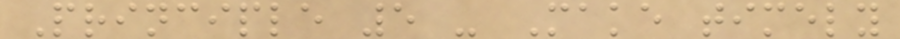Principle 5 - Make timely
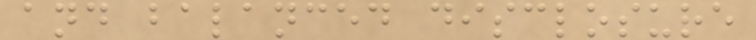and balanced disclosure
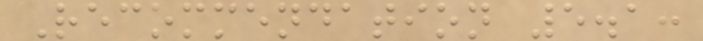Recommendation 5.1:
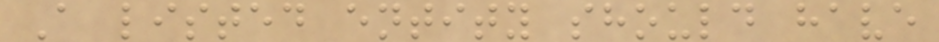A listed entity should have
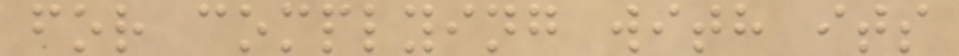for complying with its
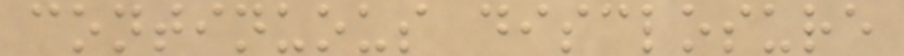continuous disclosure
